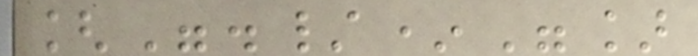["./*"]
